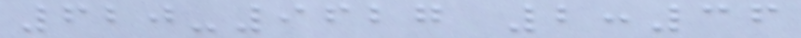620-9627 2:36
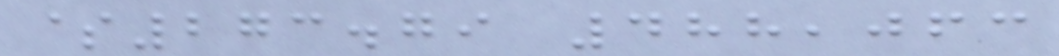$273.79 488,063
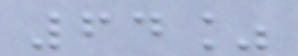64%
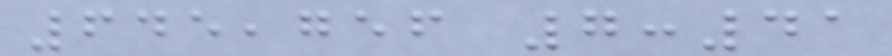645,756 7:41
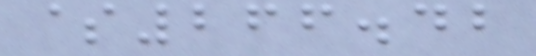$266.42
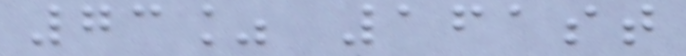73% 161st
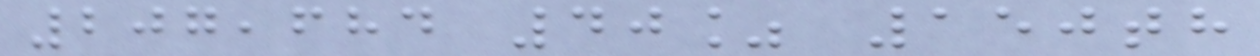207,684 40% 150th
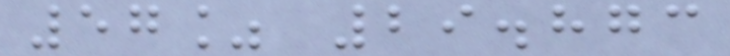57% 29.873
